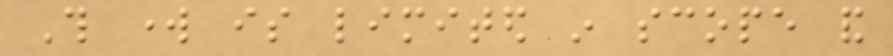This work is limited in scope and
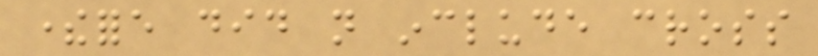therefore did not include cross
